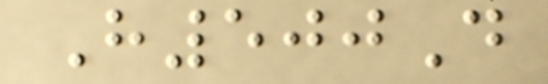H500D
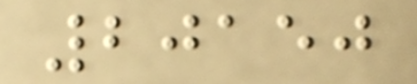20150
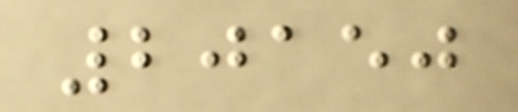20150
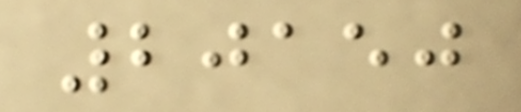20150
